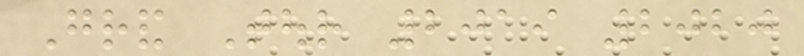Grand Tour 2019 2020
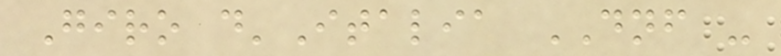Giro d'Italia DNF -
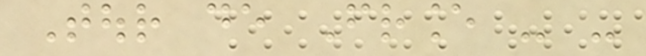Tour de France - -
